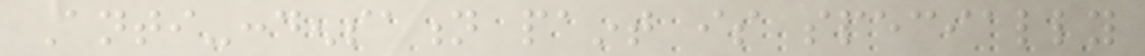Anti-condensation paint is specially
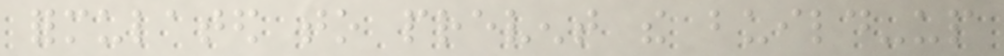formulated to prevent the build-up
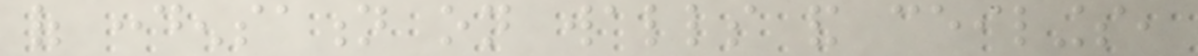of condensation on walls and ceilings,
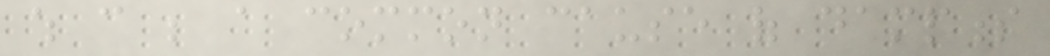which can be a common cause of dampness
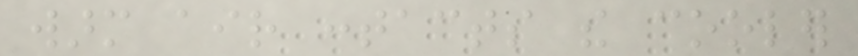warm air contacts the cooler
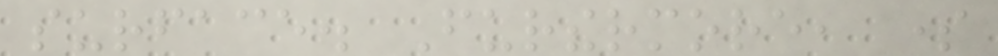surface. Furthermore, some
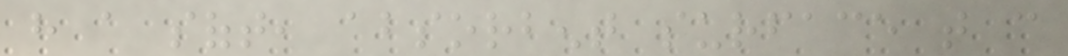have a soft, absorbent surface that can
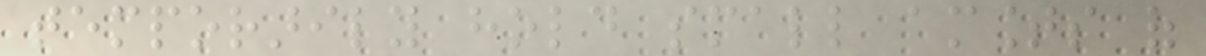temporarily hold small amounts of
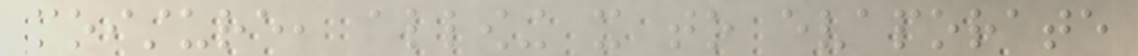moisture, allowing it to evaporate
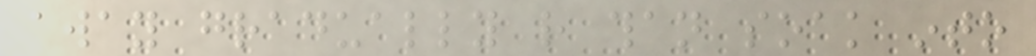away gradually rather than soak into
